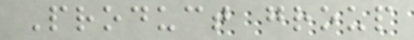Product group
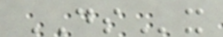DSx
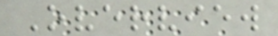Overview
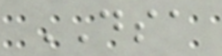DSA
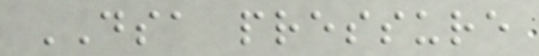DSA pressure
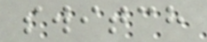switch
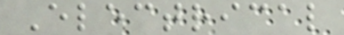Electrical
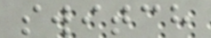switch
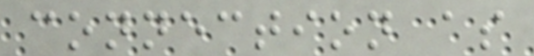connection as
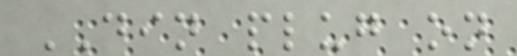DIN plug on
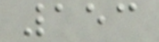153
